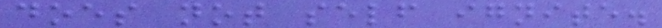does not self ignite.
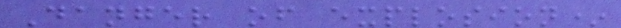Danger of explosion*
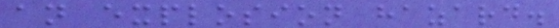an explosion hazard.
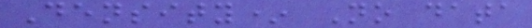Density* No data
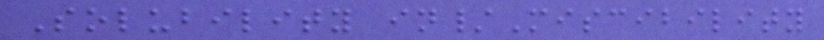Solubility in/Miscibility
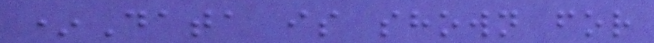*Data is shown for
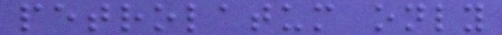petrolatum only
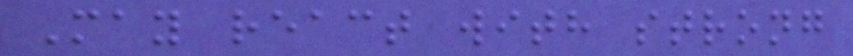May react with strong
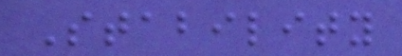Stability
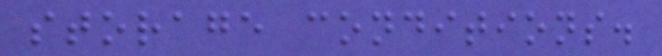storage conditions.
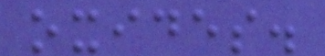oxides.
